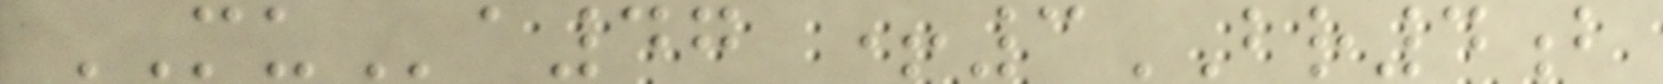MUa47 +3BR4b
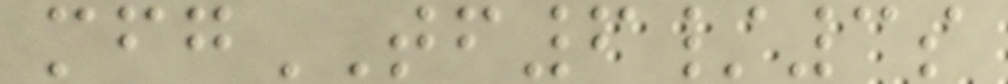mfgTF6/3s
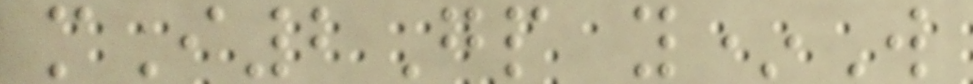mI2Gp y*W
